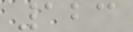123
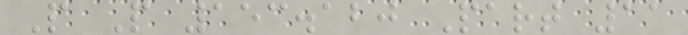P P 153.120 Part 11
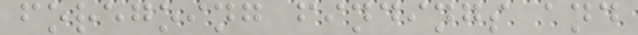foregoing findings and
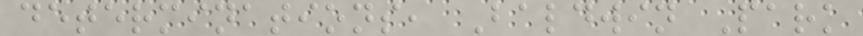determinations, Baldwin Park
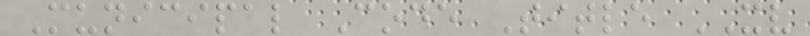Municipal Code Title XV
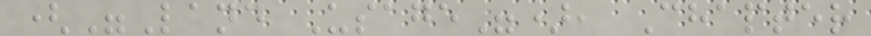("Land Usage"), Chapter
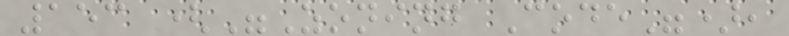153 ("Zoning Code"),
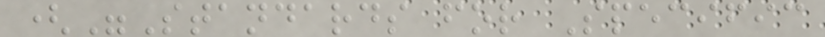("Standards for Specific
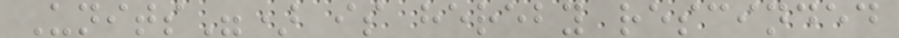Units") is hereby rescinded
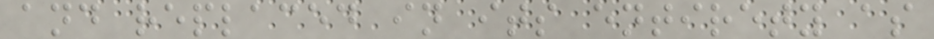and replaced in its entirety as
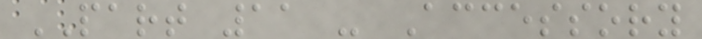PART 11 - Accessory
